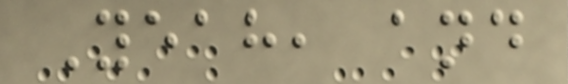Yeah, and
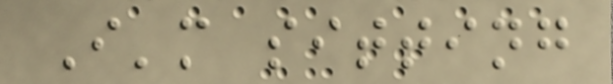I'm sitting
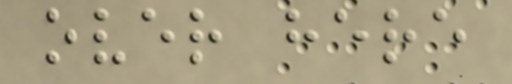over here
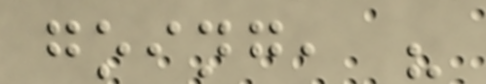going, "
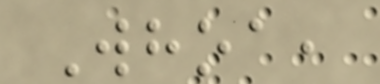Whoa,
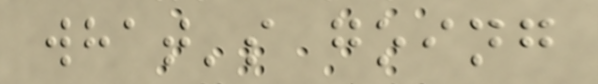what's going
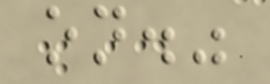on."
